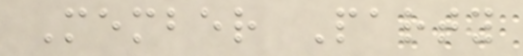Member Party
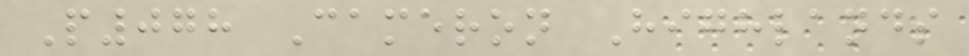P078 Cameron Highlands
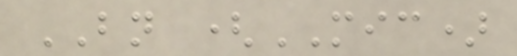BN (MIC)
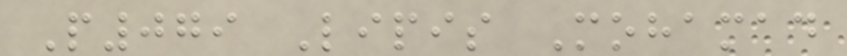P079 Lipis Mohamad
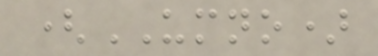(UMNO)
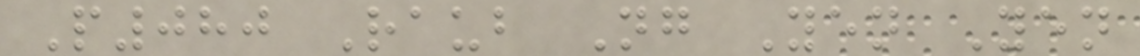P080 Raub Ng Yen Yen
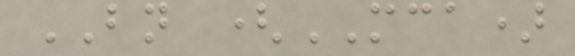BN (MCA)
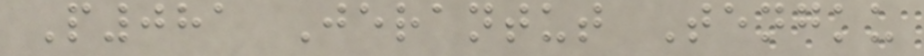P081 Jerantut Tengku
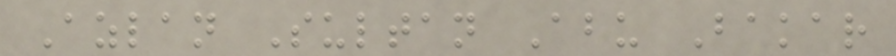Azlan Sultan Abu Bakar
